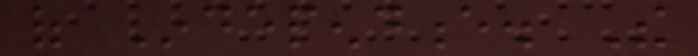of Independence. The
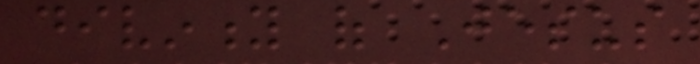divinity of Jesus
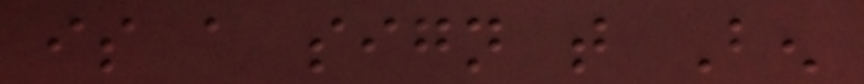is a sign that Ben
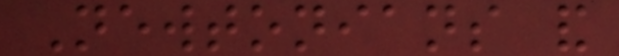Newtonians and
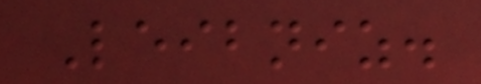Leibniz.
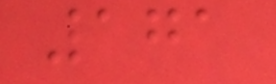171
